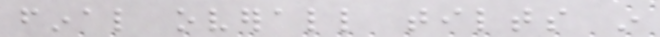final overall tilts in
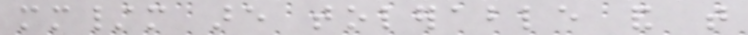mm/m are tolerable and that
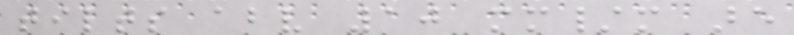tilts above 10 mm/m are
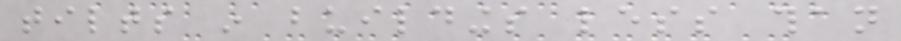tilts in buildings less than
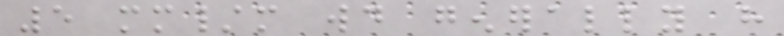5 mm/m would generally have
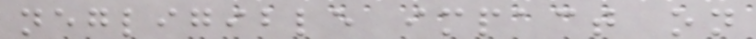negligible impact on
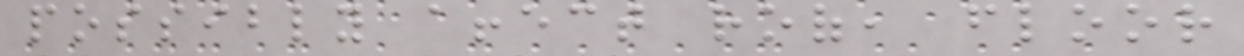possibly affect roof, floor
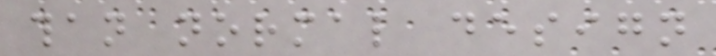than normal design
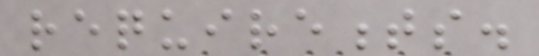requirements.
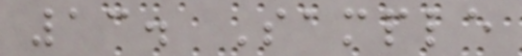13. Sample
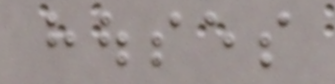houses
